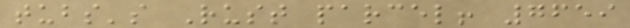tubs's Rust parcel! 7659
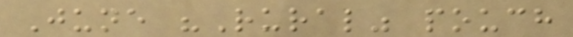June "Rural" pouch
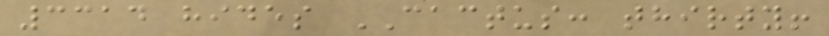3314 hides CACTUS: thirty!
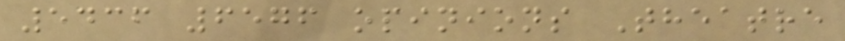5436 6576 opinions Theatre
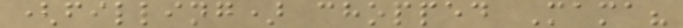(filling) chopped Mama?
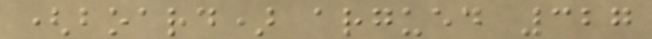(board) argued 327
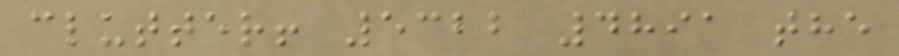clutter! 5322 4891 the
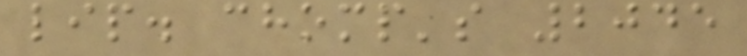lip. chomp's 2045
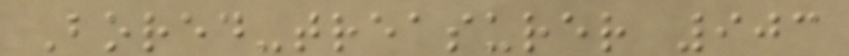Bored-treasurer 903
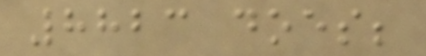8823 does;
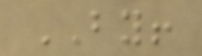BY!
